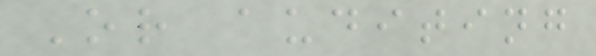Or auditing
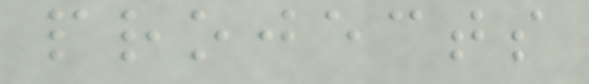projects
